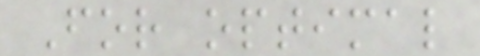For optimal
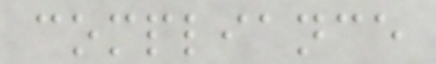compliance
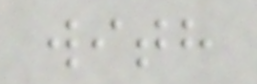with
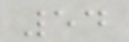54
